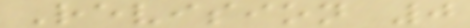Revision 0
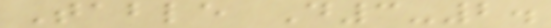Table D3-2.
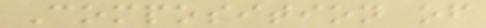Composition of
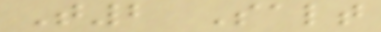T2 Salt
